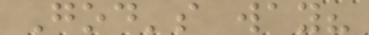God's way?
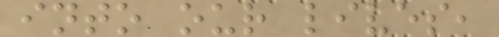into our lives,
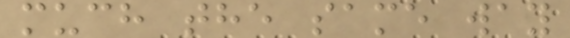much the same way
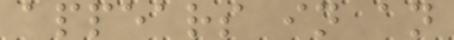appears in an
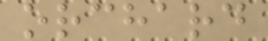orchard
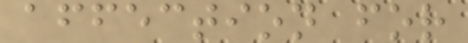affection for
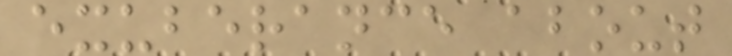exuberance about
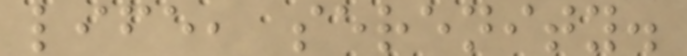life, serenity.
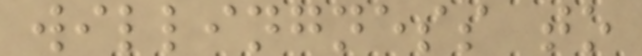willingness to
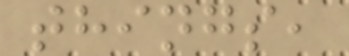things,
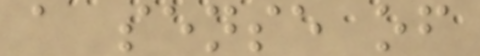a sense of
